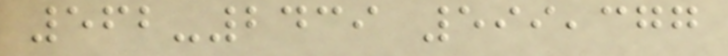562-2439 599,377
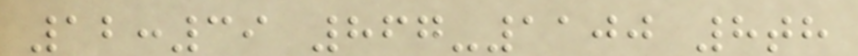12:39 867-1100 8th
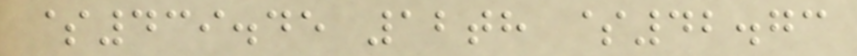$439.45 12th $42.73
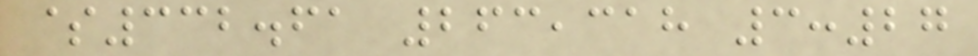$332.61 263,318 3:27
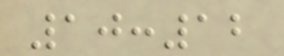10:12
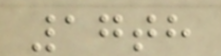17th
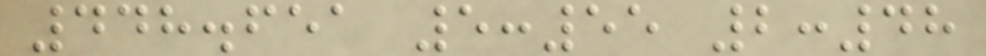448.651 5:55 2:48
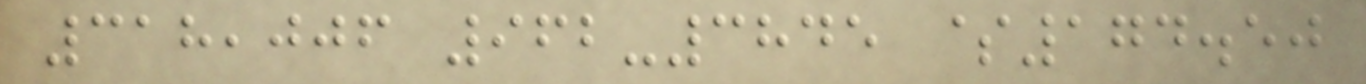318,006 962-3845 $174.50
